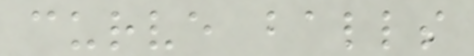curve balls
